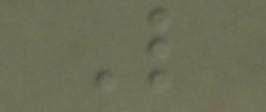L
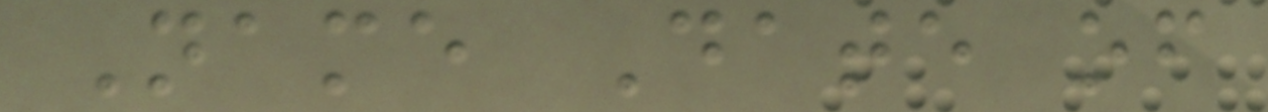Name Date of
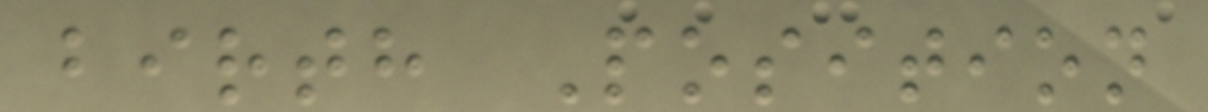birth Position
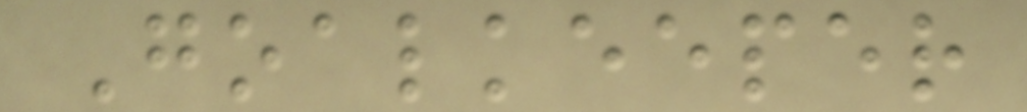Goalkeeper
